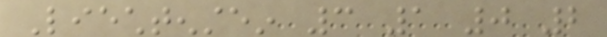Liechtenstein 3 1 0 2
